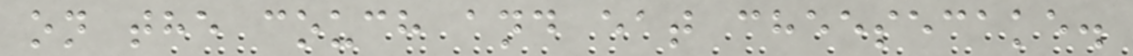on the couch and eat cheesecake.
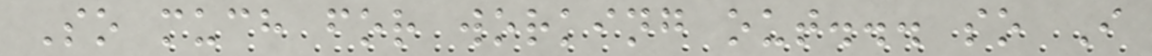So much for working out... so I
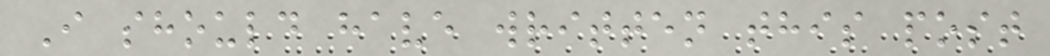I should have written this post
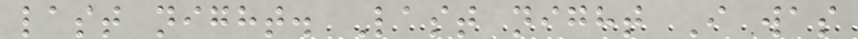last night. Last night I was
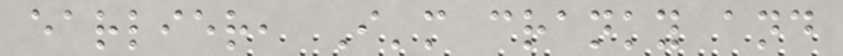earlier, I'm cranky and
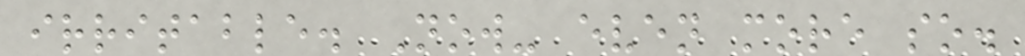irritable. Now- even more so.
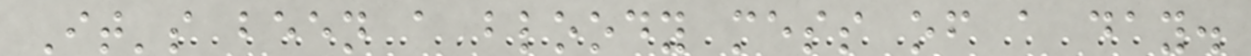It's been a bloody mess of a day.
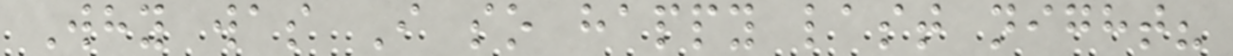Why was I so happy last night?
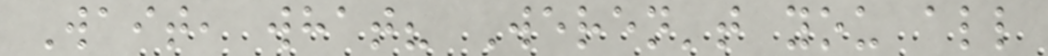Wait, what? Weren't you all
